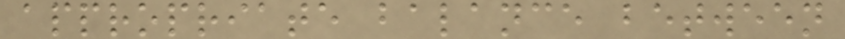appropriate balance between
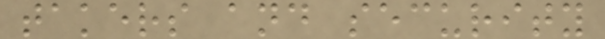takers and security
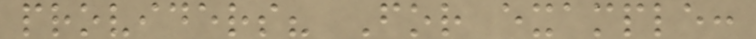providers? For example:
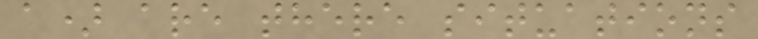a) are there situations
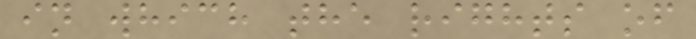in which the rights of
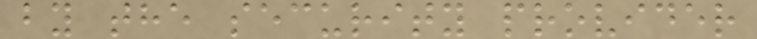by the security provider
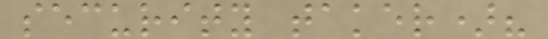security taker)?
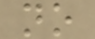no
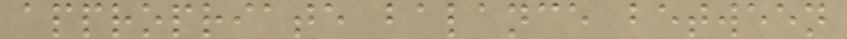appropriate balance between
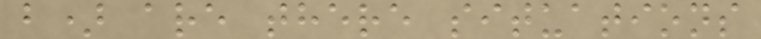b) are there situations
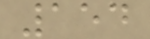154
